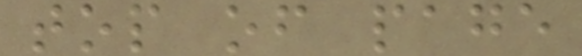top of page
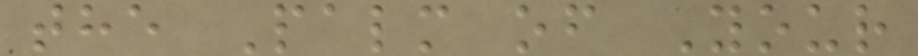the Palm of Your
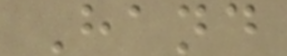Hand
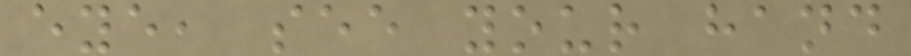eye, see your hand
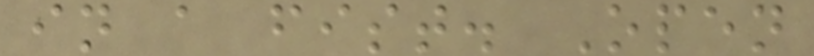in a fist. Open
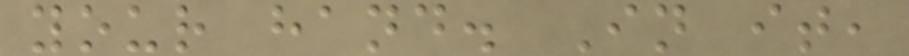your hand. In it,
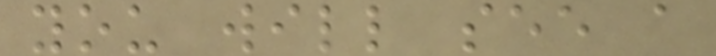you will see a
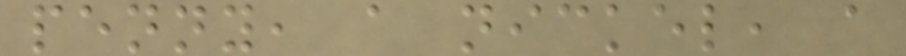penny, a nickel, a
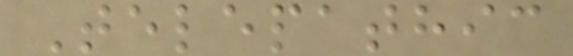Telepathic
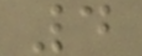4
